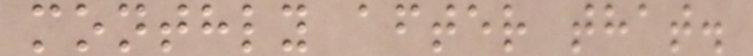monthly after that.
